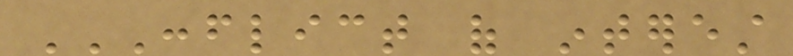CONFLICT OF INTEREST
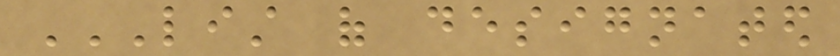LIST OF DESIGNATED
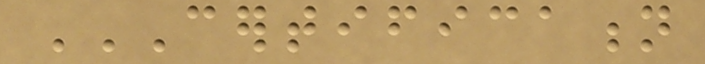CERTIFICATION
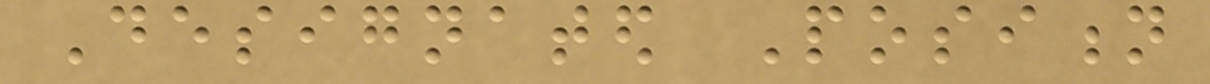Designated Position
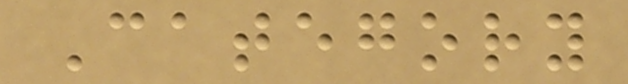Category
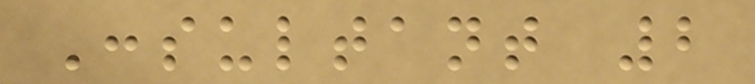Consultant 2
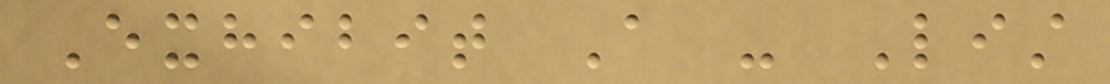Exhibit A - List
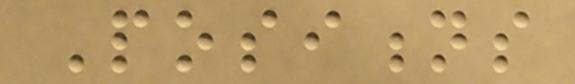Positions
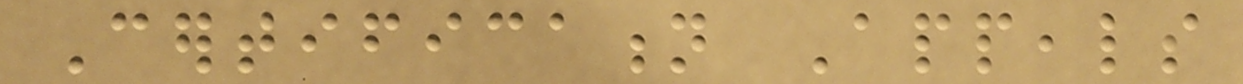Certification Appeals
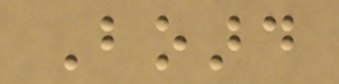Board
